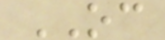OC
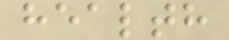health
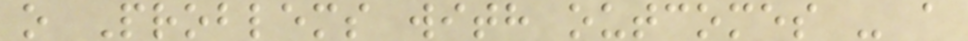o Problems with outcomes - a
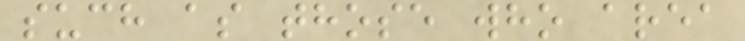such as those who area
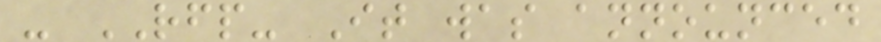- RFP- It was announced
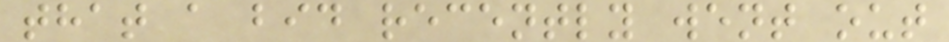that a bid recently went out
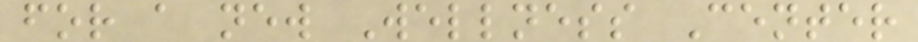for a new Wellness Center
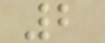2
